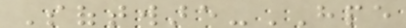Software-HPE
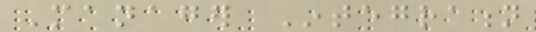Manager Integration
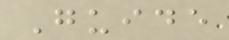Guide
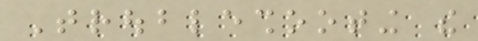Troubleshooting the
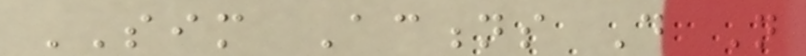SIM Actions Do Not
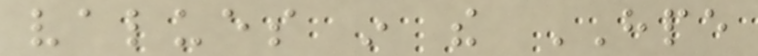values in the HPE
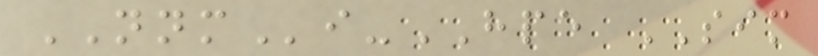NNMi-HPE SIM
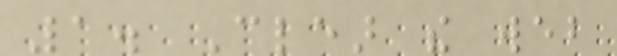1. Clear the web
